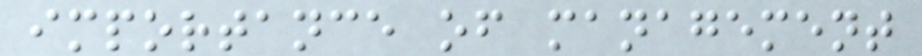importance of management
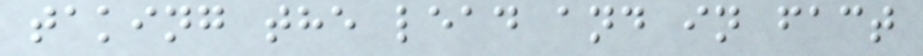taking the lead and in fact
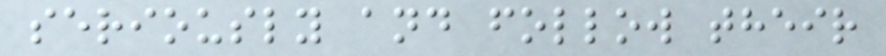seriously and follow their
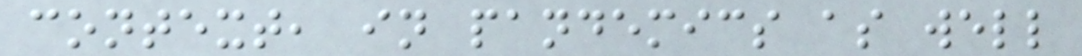context, in pandemics as well
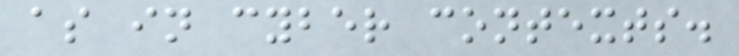as in cyber contexts.
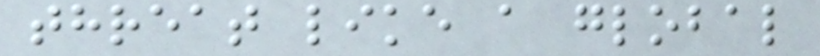threat like a global
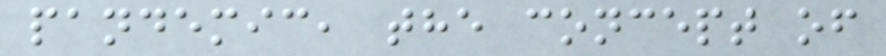pandemic, the concept of
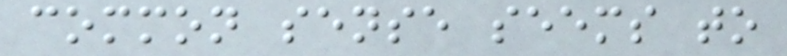common sense seems to
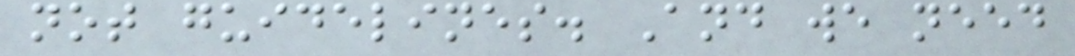not guidelines. And we need
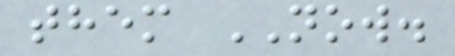them NOW.
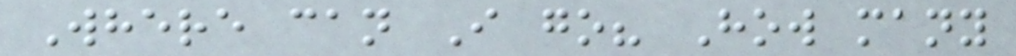Where can I go? How many
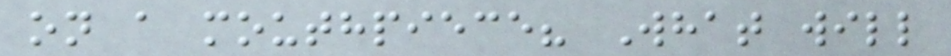on a mouthpiece? What will
